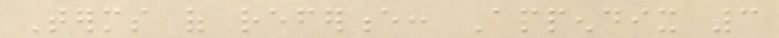Terms of reference: Appendix 3
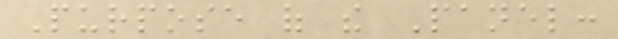Purpose of the Panel:
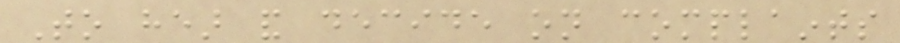To hear and decide on complaints
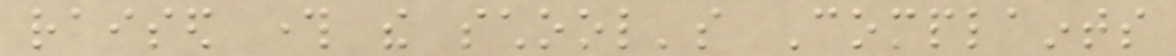raised through the school's Complaints
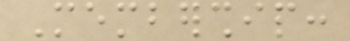Membership:
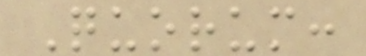Quorum:
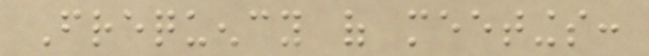Frequency of meetings:
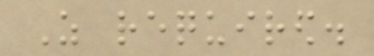As required.
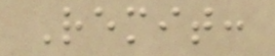Remit:
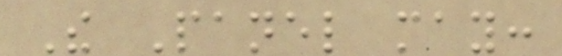The Panel may:
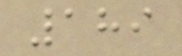189
